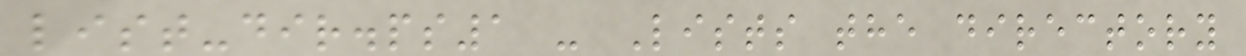list-dir.ps1 - Lists the directory
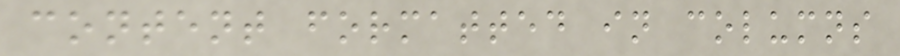content formatted in columns
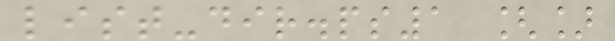list-dir.ps1 []
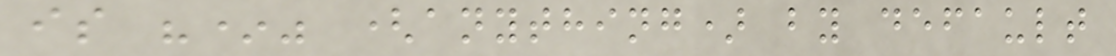is "*" (anything) by default
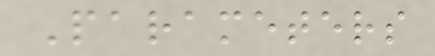Parameters
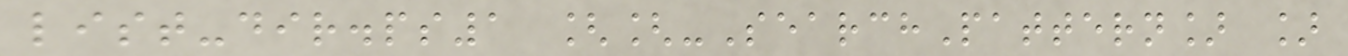list-dir.ps1 [[-SearchPattern] ]
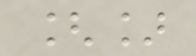[]
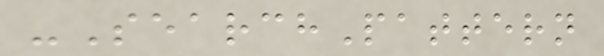-SearchPattern
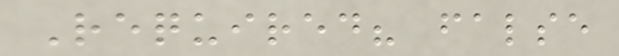Required? false
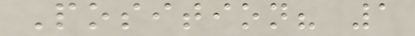Position? 1
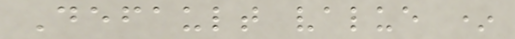Default value *
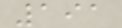191
